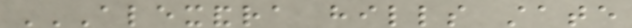ALEXANDRA HILLS STATE
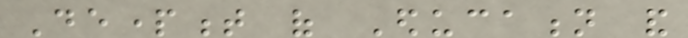Department of Education and
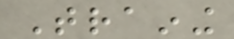Training
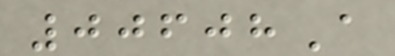00608A
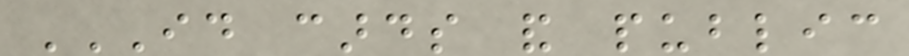ID CARDS AND PUBLIC
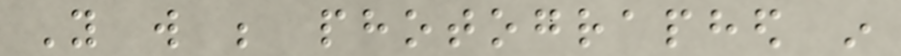You will be photographed in
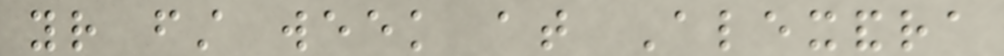your first week at Alexandra
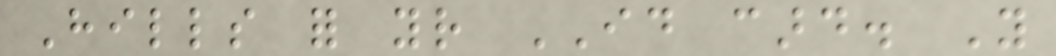Hills for your ID card. You
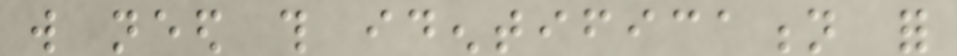will need this identification for
